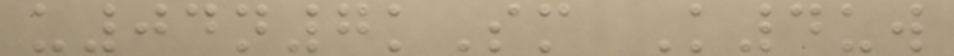u04n7kSm K4uw
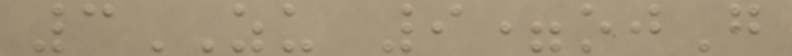3ZU 9=ojG
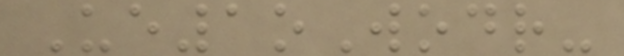Ue1oWodr-
